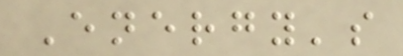Energy's
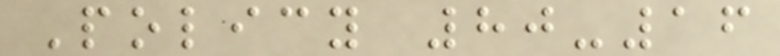Policy 80-16
